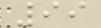99
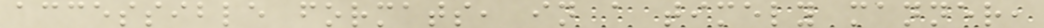accessible formats, in a timely manner,
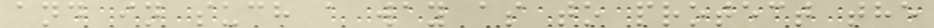and in such a way as to protect the
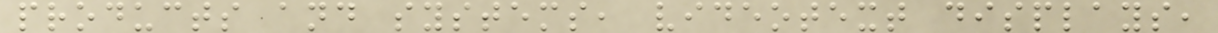products and systems, videotext displays,
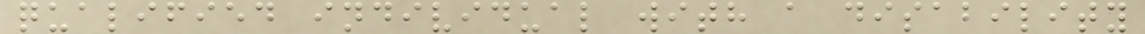qualified individual with a disability
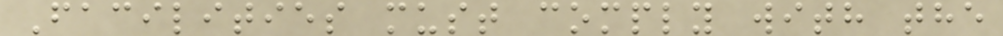Facilities must comply with the
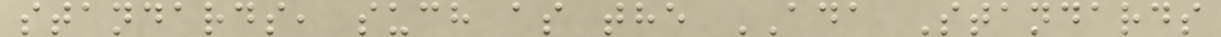standards, such as the ADA Standards
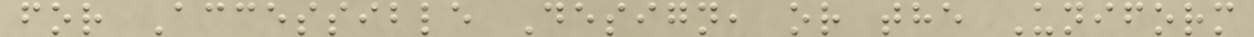for Accessible Design, or the Uniform
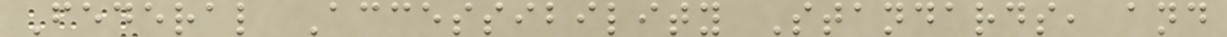Federal Accessibility Standards, and
